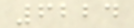6224
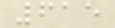615
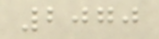2070
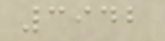3942
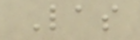Las
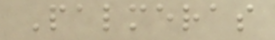Palmeras
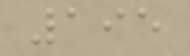195
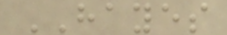HAYES
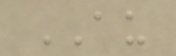AU
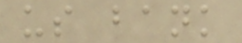us bank
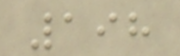198
